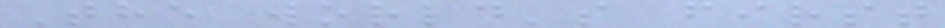The world's first
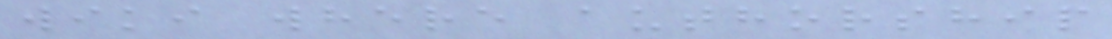wiki where authorship
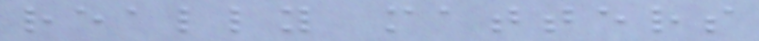really matters
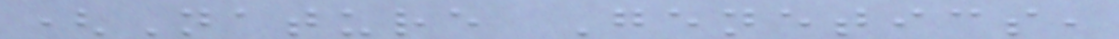(Nature Genetics,
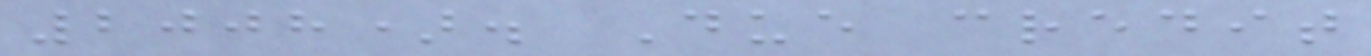2008). Due credit
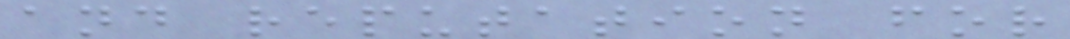and reputation for
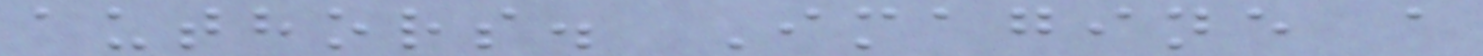authors. Imagine a
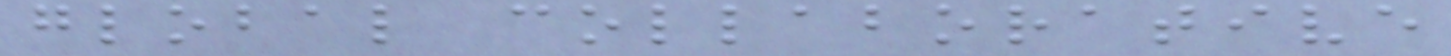global collaborative
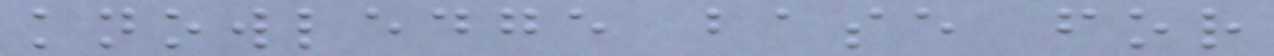knowledge base for
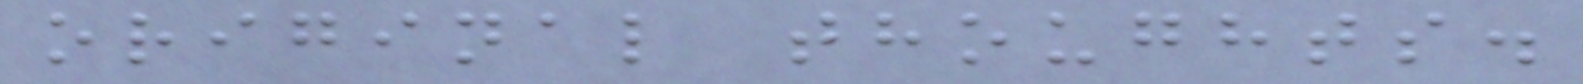original thoughts.
